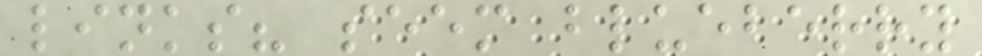links? seem blueberry
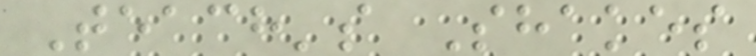Teach's Shakes
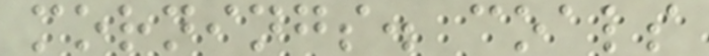mornings. coals
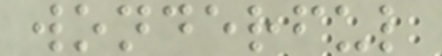wonderful
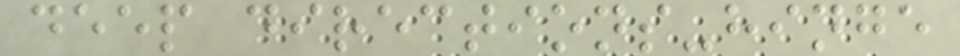deep directions-hinge
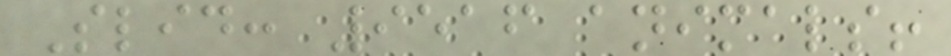Slid: 9516 animals!
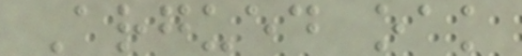Argued oak
